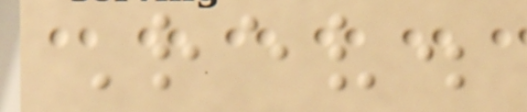Rev.
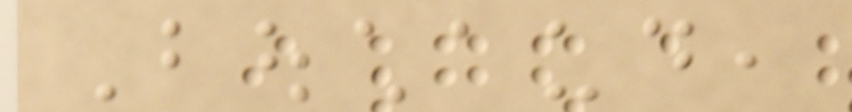Bouchaud,
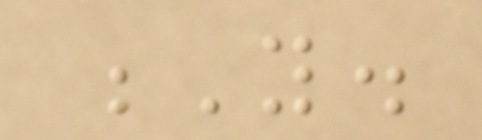Y.
